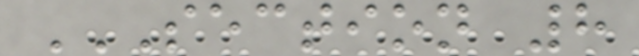SECTION 8
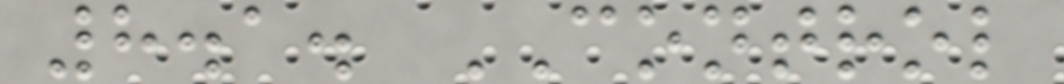8.1. CONTROL
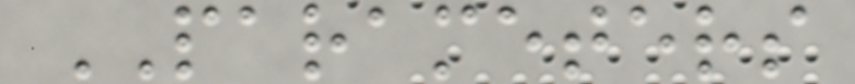PARAMETERS
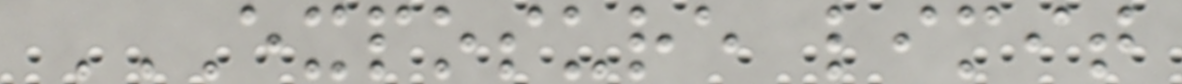EXPOSURE LIMIT
